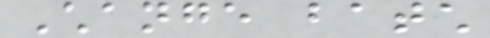Change batch
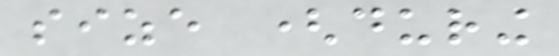size (during
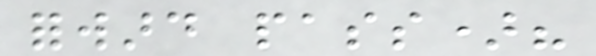forward pass)?
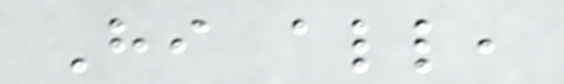Hi all,
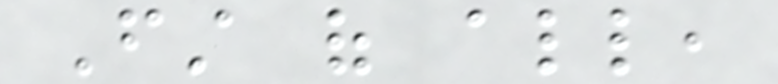First of all,
